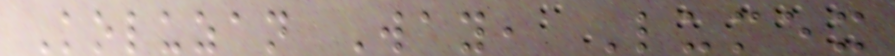Koluzan Way, Lumex
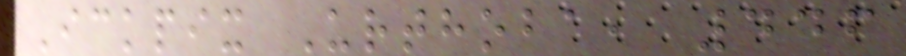Ickpix Urthoba, 446
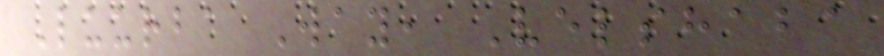Luurba Way, Velshaba
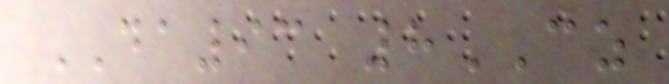DA93 8CZ
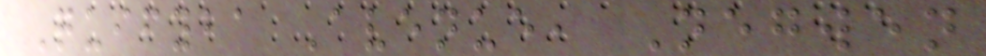Quifyba Avenue, Negwen
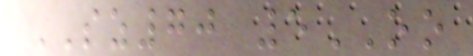SZ70 5OO
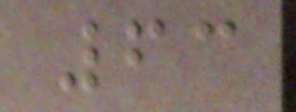63
